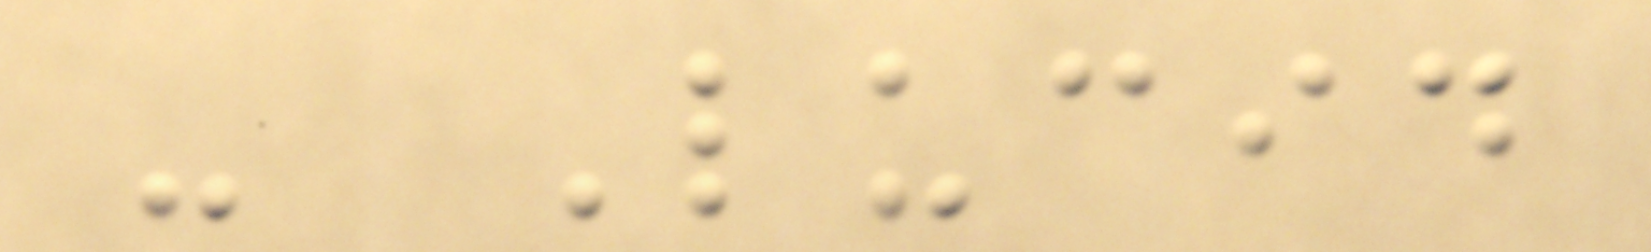- Lucid
